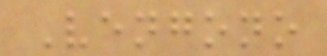Vengono
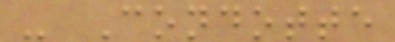- Condotte
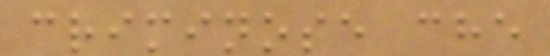criminose che
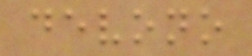devono
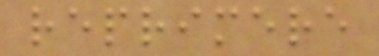reprimere
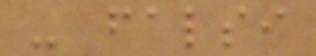- falsi
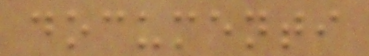documenti
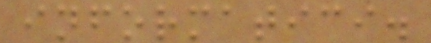informatici.
